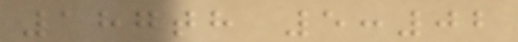187th 5:02
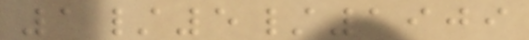1/5/1909
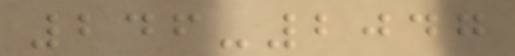246-2047
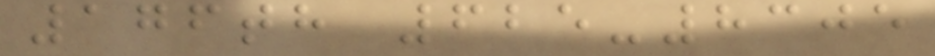176th 625-8305
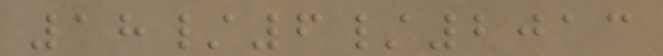18/6/2013
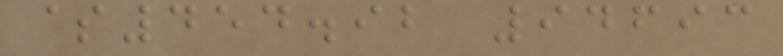$454.92 94693
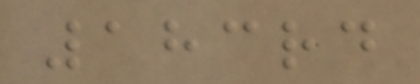183rd
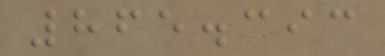865.393
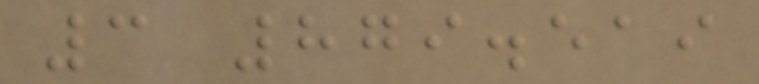3 879.519
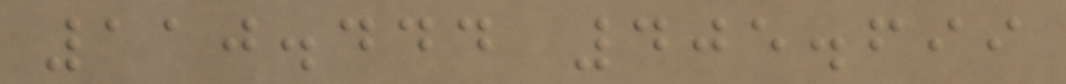110.444 405.699
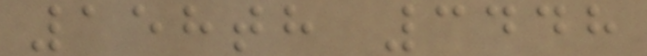158th 3448
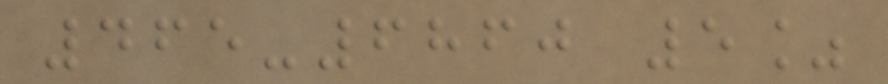465-6860 5%
